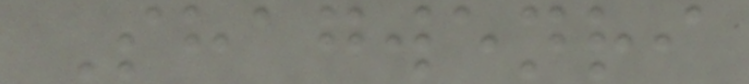Shagwenri
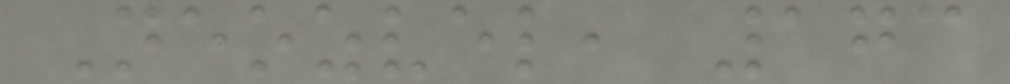Neozvel, 173
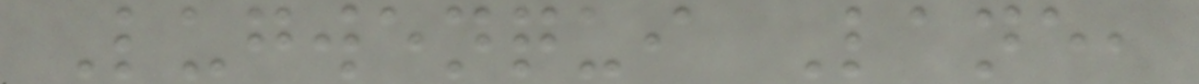Lugwenqui Lane,
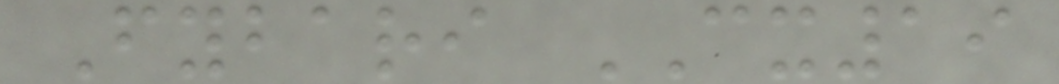Fybari CX19
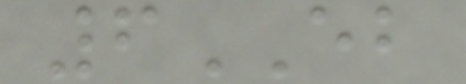6EB
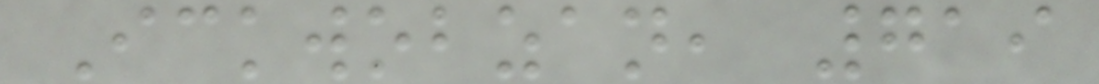Ickwobzan, 719
